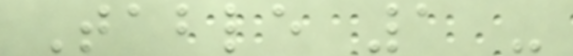Table 1 -
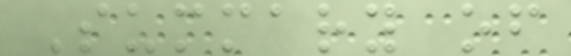Summary of
